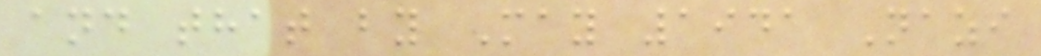and that by May 1941 Nazi
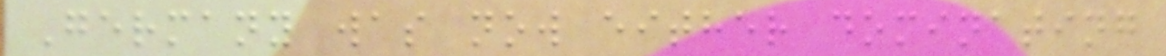Germany was now either dominating
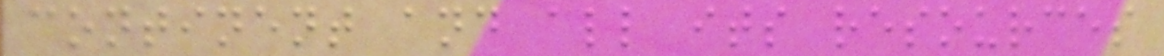continent and all its resources
